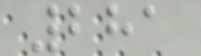281
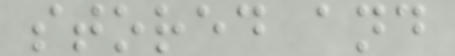stored and
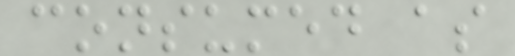consumed as
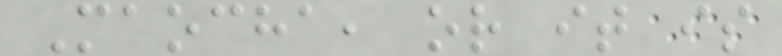Maocha, or it is
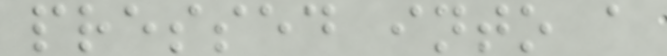pressed into a
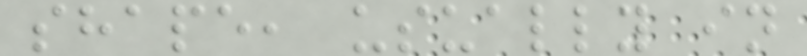shape, usually in
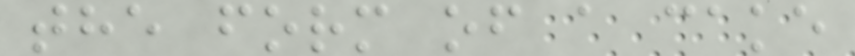the form of a cake
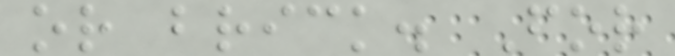or brick. For
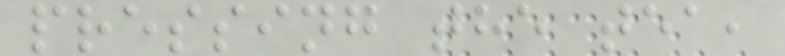pressing the tea,
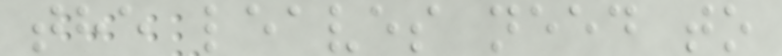the leaves need to
